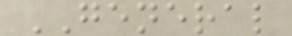GENERAL
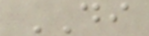DI
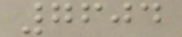7604
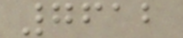7612
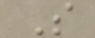S
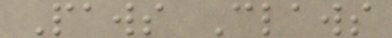Paws Claws
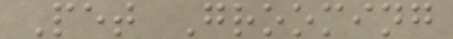Pet Grooming
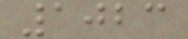1023
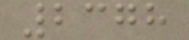2378
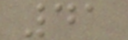41
